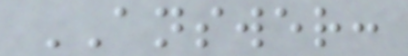ANSWER:
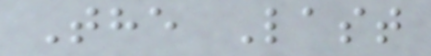The Last
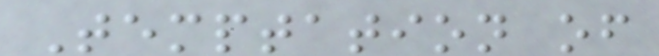Temptation of
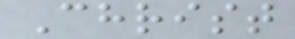Christ
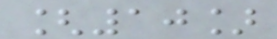[10]
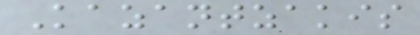Kazantzakis
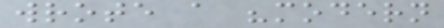wrote a "modern
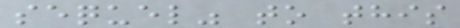sequel" to this
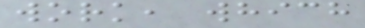work, which
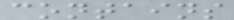contains
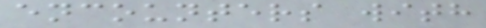encounters with
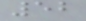52
